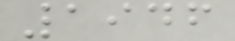1946
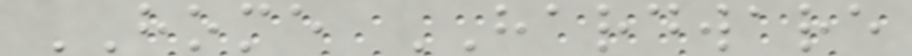HOME HARDWARE
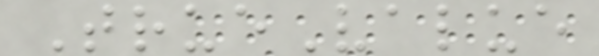TrueValue
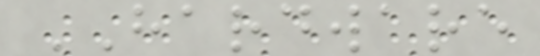HARDWARE
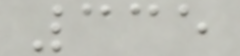335
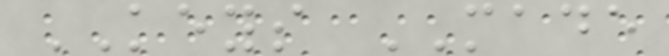KEYS MADE
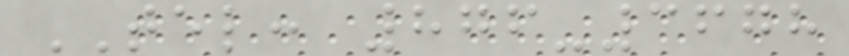TEL: 876-3678
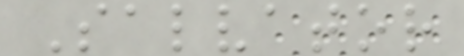Salvator
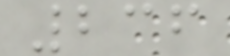236
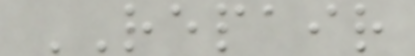REPAIR
